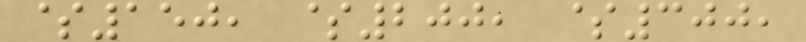$150, $200, $300,
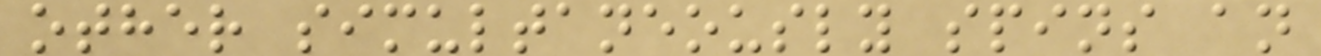other simultaneously spins an
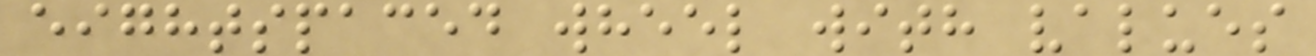eightspaced wheel with values
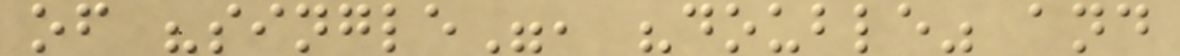of "single", "double" and
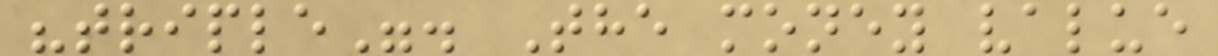"triple". The money value
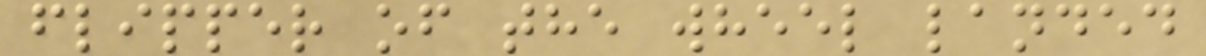flipper of the wheel landed
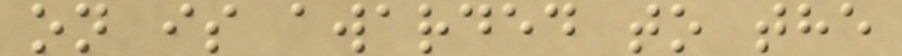on is awarded to the
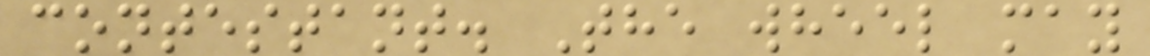contestant. The wheel may
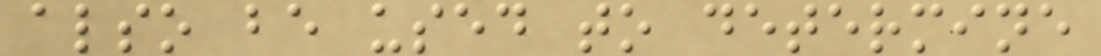also be used to determine
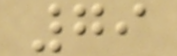79
